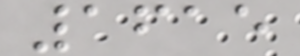1615
